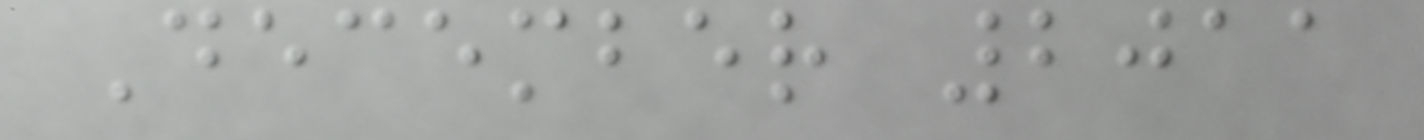December 2011
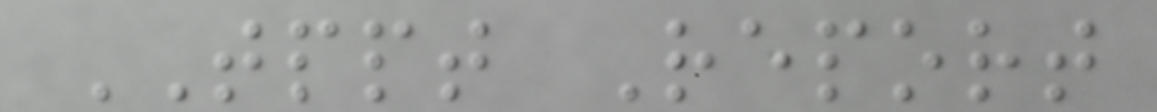TPPT Report
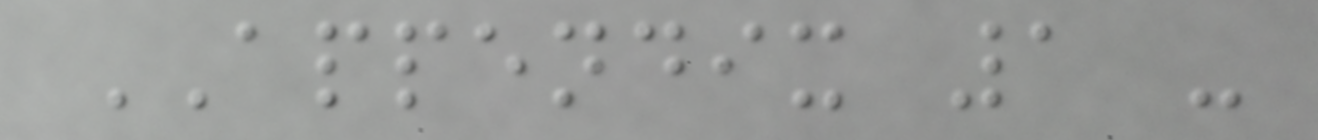APPENDIX 1 -
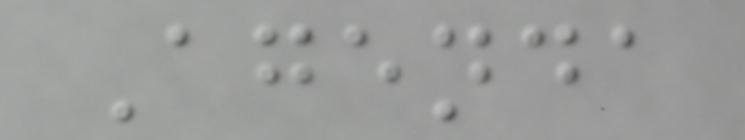Agenda
